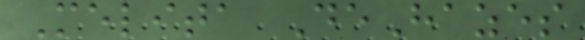Melita DeHazes
